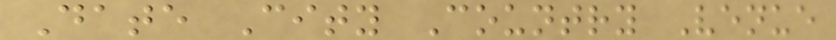Date City Country Venue
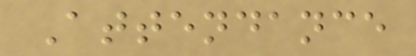Attendance
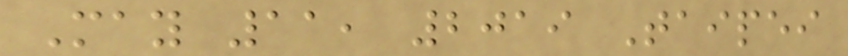May 11, 2019 Taipei
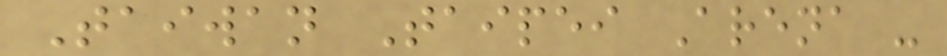Taiwan Taipei Arena -
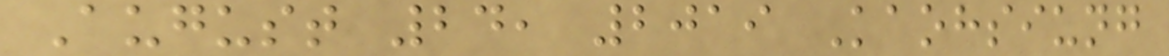August 24, 2019 Kaohsiung
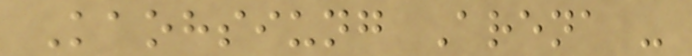Kaohsiung Arena -
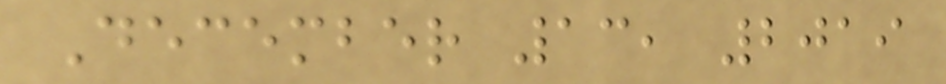December 13, 2019
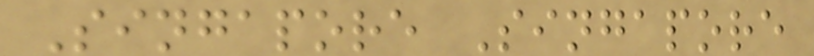Singapore Singapore
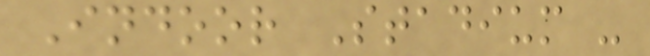Indoor Stadium -
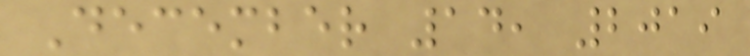December 14, 2019
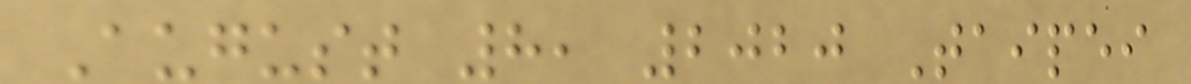August 8, 2020 Taipei
